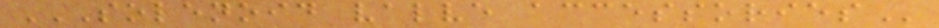SOLENOID VALVE ACCESSORIES
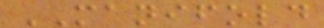MANIFOLD
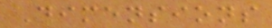Dimensions
